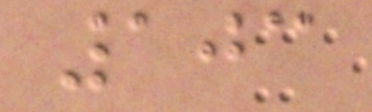103
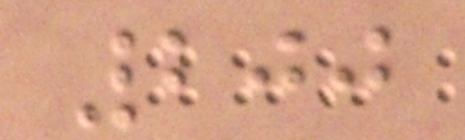200
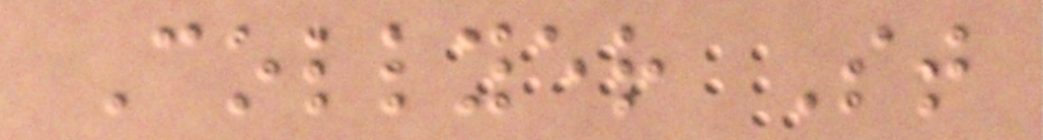Collyer St
